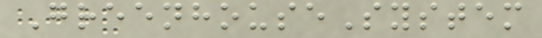GreenhouseSystem
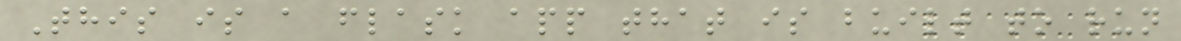This is a flask app that is built to run
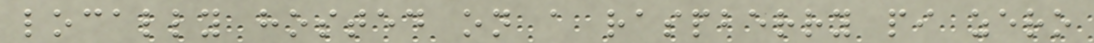locally hosted on a raspberry pi zero
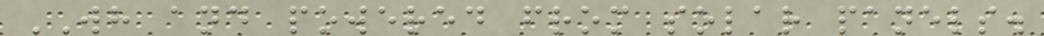WH and powered from solar panels.
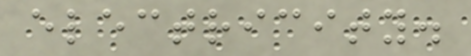electricity.
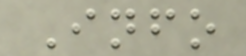Info
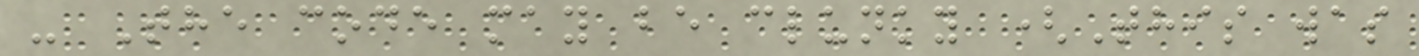- The code may be clunky (This was
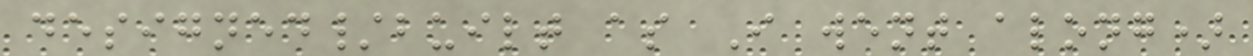designed/built as I went along)
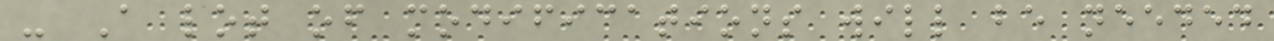- A lot of modifications will be needed
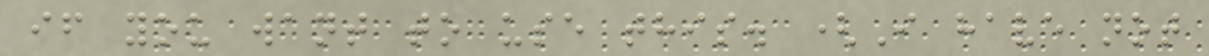if you want to use this. (I have not
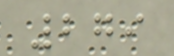279
